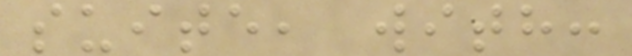suite, with:
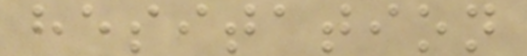hesitation
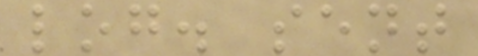log. sent
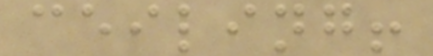ceiling!
